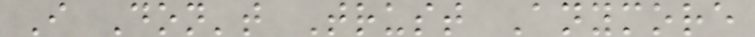I Don't Trust Anymore
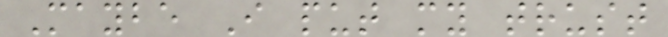Maybe I put my trust
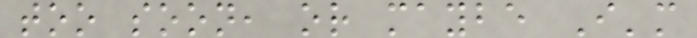too soon, or maybe I'm
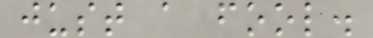just a fool.
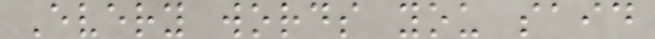Every words you said
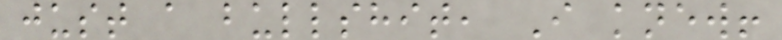just a bullshit, I knew!
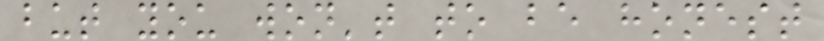but you won't to be honest
